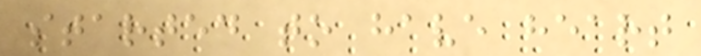started to have heart
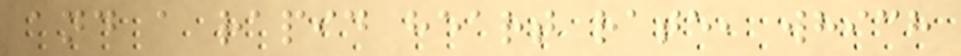and a rapid heart rate, which
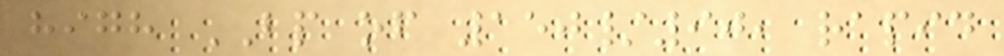high BP of 150/90, rapid
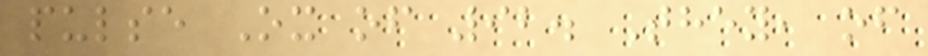pulse Ox of 92. They, of
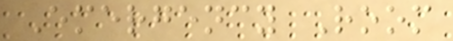Emergency Room
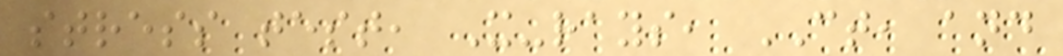stress test, X-rays, CT, and
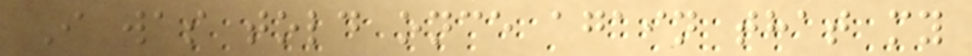I was told once again that my
